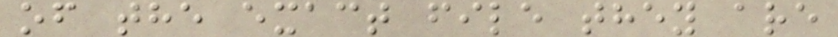of the exact file they are
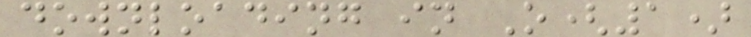downloading in O(1)
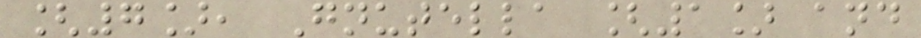[7], Gnutella [1] and
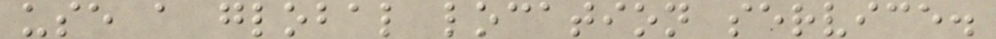use a global location service.
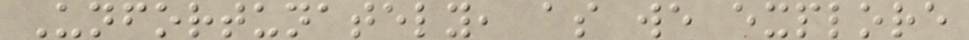Unfortunately, as we explore
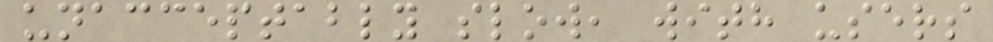unacceptably slow, with users
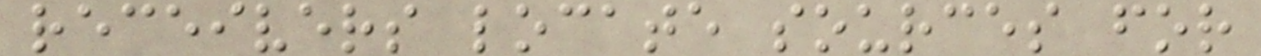receivers locate sources for
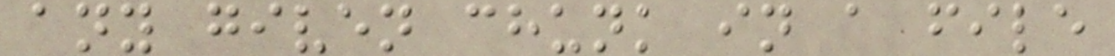any given chunk in a file
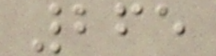265
